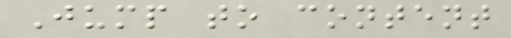Jump to content
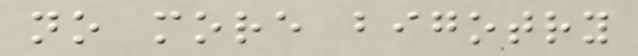no more bigotry
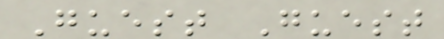Guest Guest
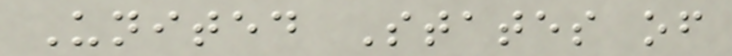United States of
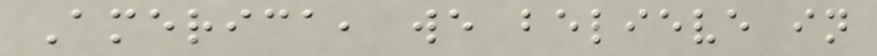America, we believe in
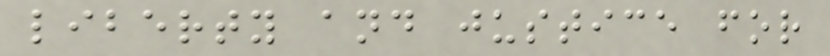liberty and justice for
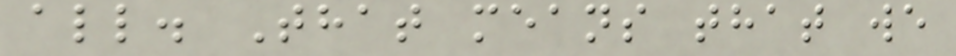all. That means that we
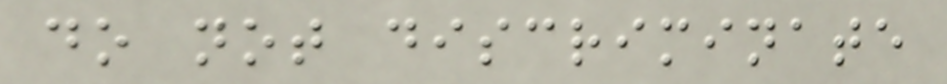do not discriminate
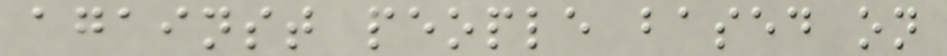against people based on
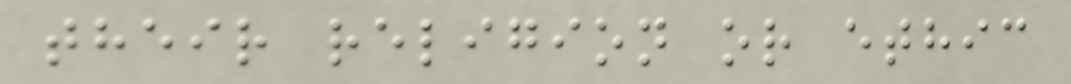their religion or ethic
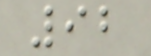92
